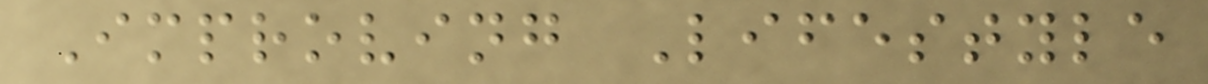Improving Lifestyle
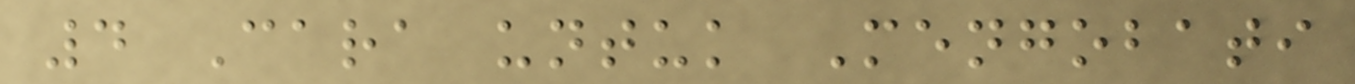4 Cara untuk Mengobati
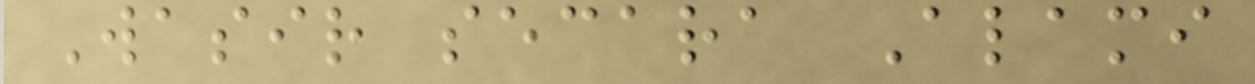Wasir secara Alami
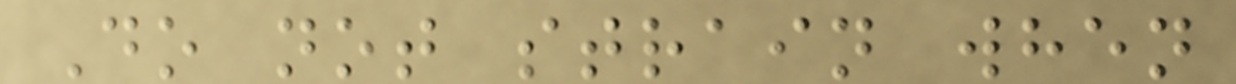Do not strain when
